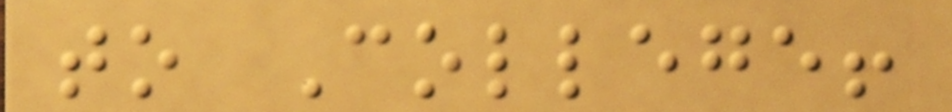to College!
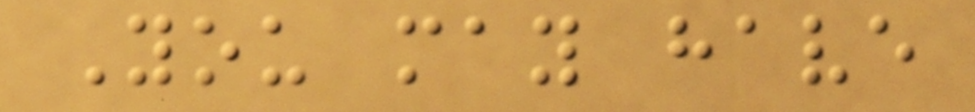You may have
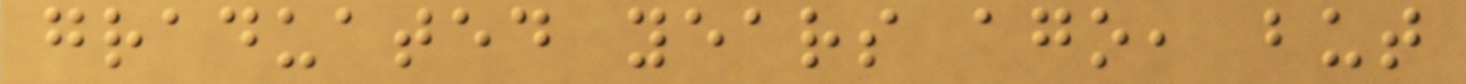graduated years ago, but
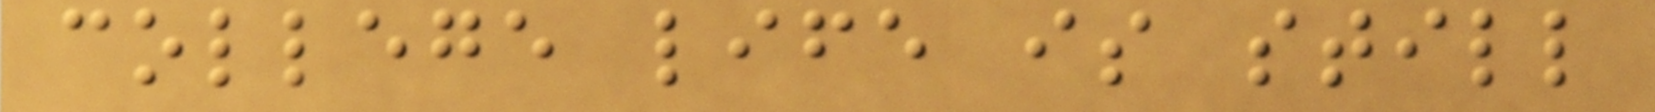college life is still
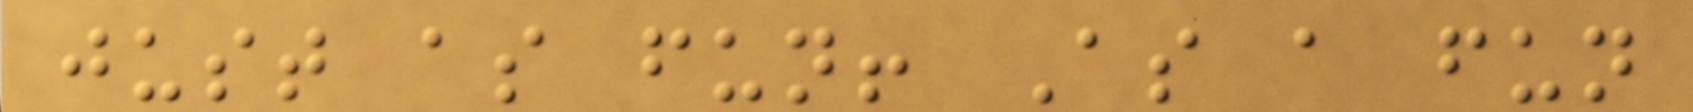just as fun! As a fun
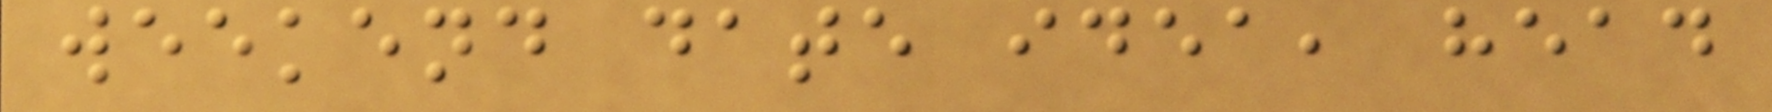weekend date idea, head
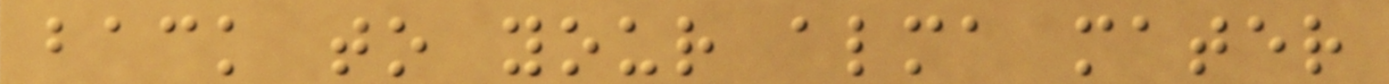back to your alma mater
